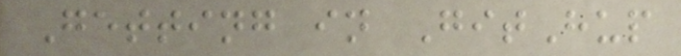Getting in GitHup
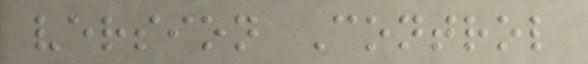version Control
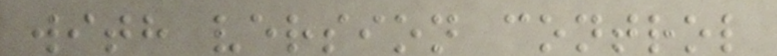with version control
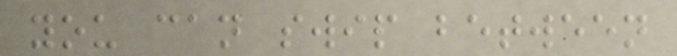you can swip between
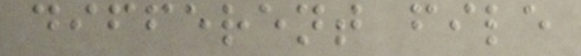different file
